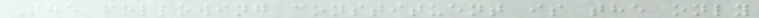The following constituent is the only
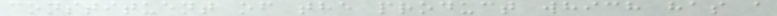constituent of the product which has a
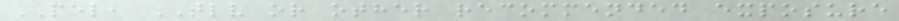PEL, TLV or other recommended exposure
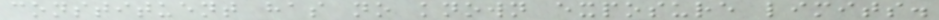constituent has no known exposure limits.
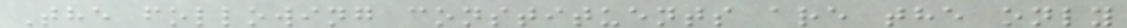The following constituents are the only
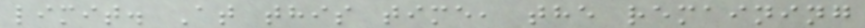limit. At this time, the remaining
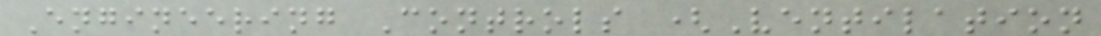Engineering Controls (Ventilation
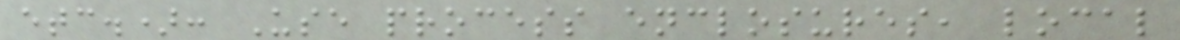etc.): Use process enclosures, local
